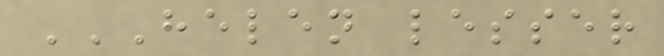HELEN LESSER
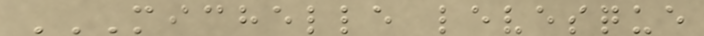MICHELLE LEVESQUE
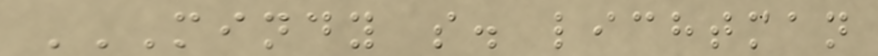MINDY S. LICHTMAN
